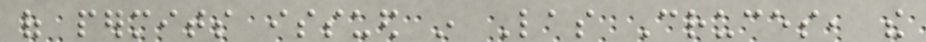of permits issued in Las Cruces, the
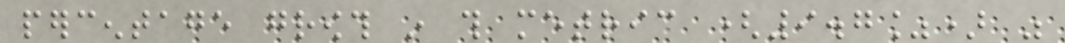percentage growth in this metric (9.7%) was
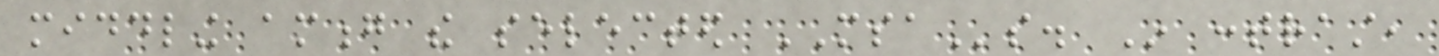middling among the selected MSAs. In contrast,
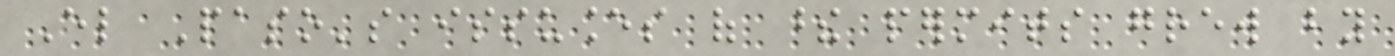El Paso's issuances of these permits grew by
